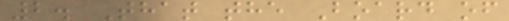2. That the Board of
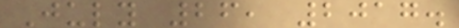July 26, 2017.
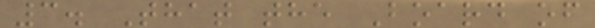3. That the Board of
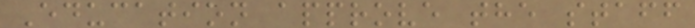Education approve the staff
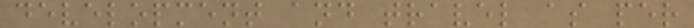development and travel as per
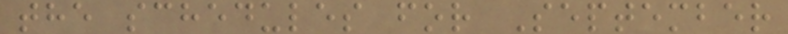the schedules for September
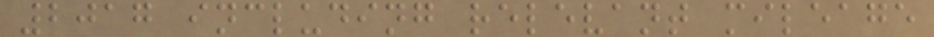2017 including relevant mileage
